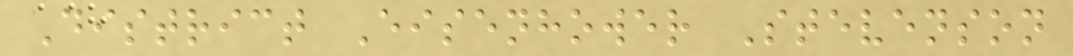District Eisenhower Stevenson
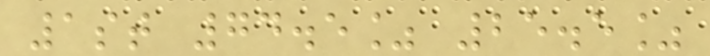1st 74.5% 25.5%
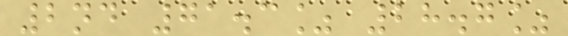2nd 71.3% 28.7%
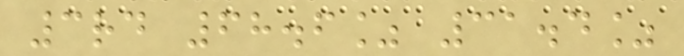3rd 68.6% 31.4%
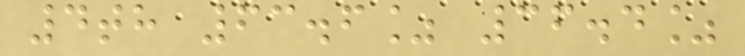4th 63.6% 36.4%
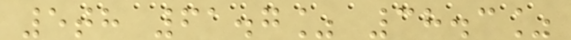5th 61.7% 38.3%
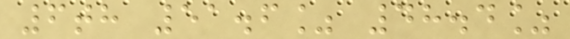6th 51.6% 48.4%
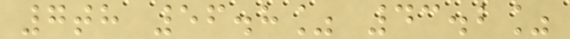7th 56.8% 43.2%
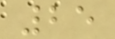25
